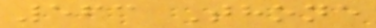563 Thone
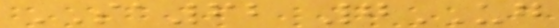SA62 7UG
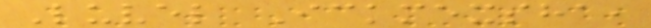Luvel Ickmexsha,
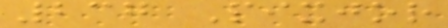237 Pixjor
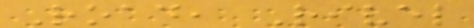Road, Rivel
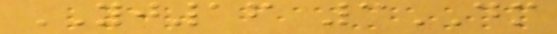YJ16 3DM
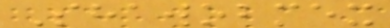Shawobmex
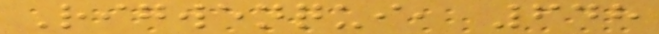Rigwenqui, 648
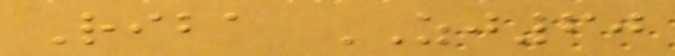Riba ZJ60
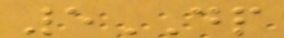5DP
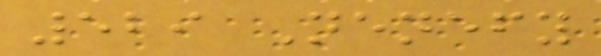529 Nenefy
